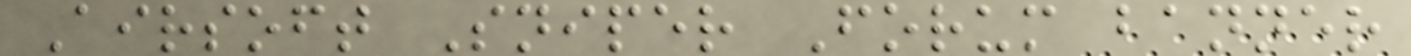Airsoft Sniper Forum banner
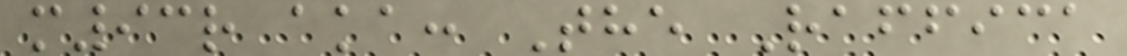m93r aka: The Raffica
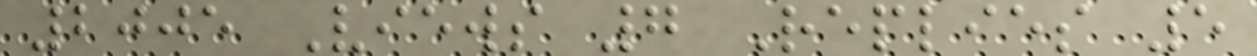2005 Views 7 Replies 5
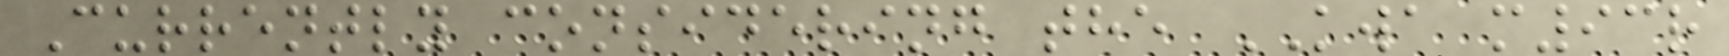Currently considering the KWA m93r
